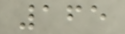165
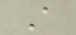A
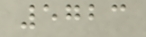5723
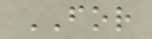FOR
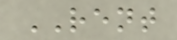RENT
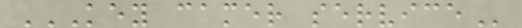KEY CAMER SERVICE
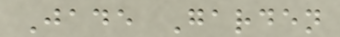Jade Garden
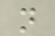n
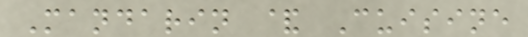Mandarin & Cuisine
